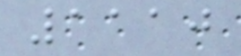1110
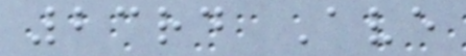23rd Ave
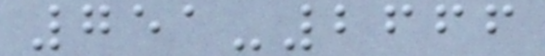751-2666
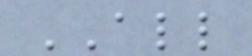ALL
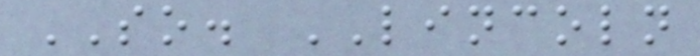SO. LINCOLN
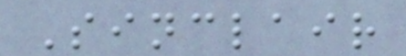Sinclair
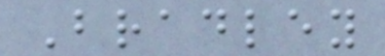Bradley
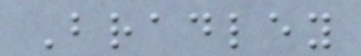Bradley
